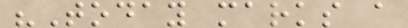"Today marks a
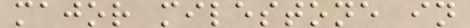major milestone in
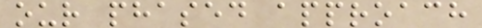our phased approach
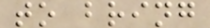to bring
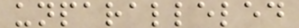unparalleled
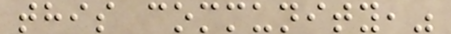this community,"
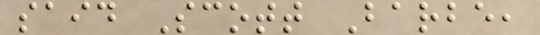said Scott Barbe,
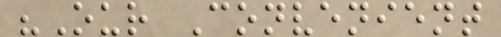"Our Convenient
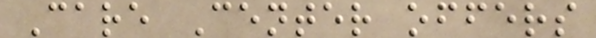Care Center offers
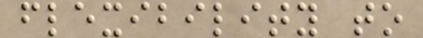flexibility to
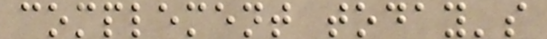complement today's
